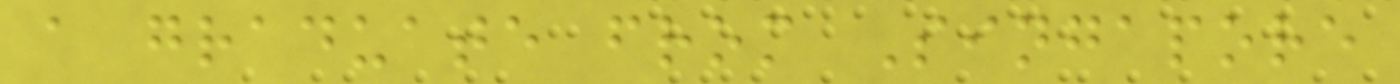a graduate from Singapore
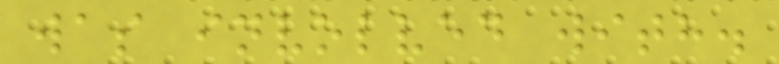was involved with.
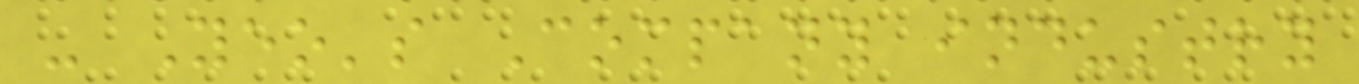- Yeo's Company industry
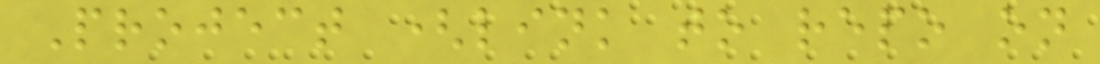Project (link to repo on
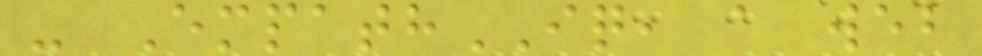- EmpathIQ, a web
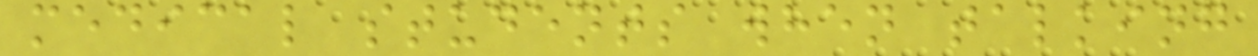medical students when talking
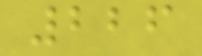226
